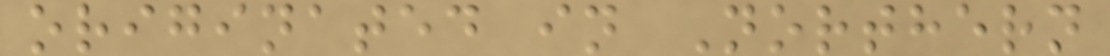originated in Northern
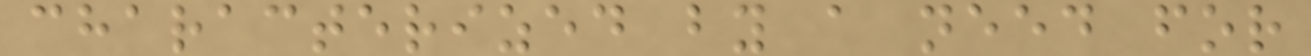characterized by a need for
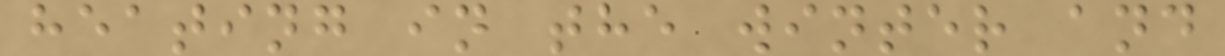heating in the winter and
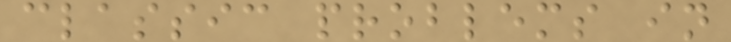classic problems in
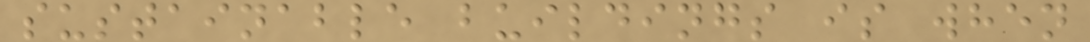sustainable buildings is when
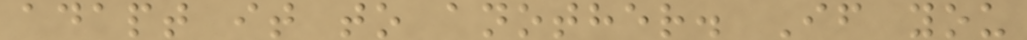adapt it to another. If you
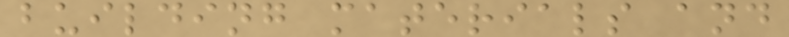building materials and
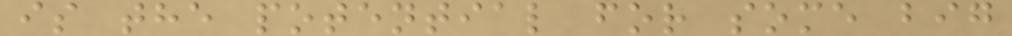is the potential for some big
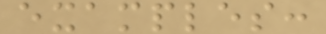examples:
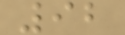92
